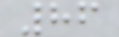86
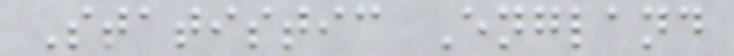Statistic England
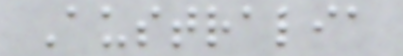Australia
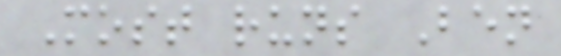Most runs Ben
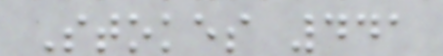Stokes 441
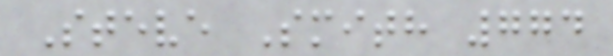Steve Smith 774
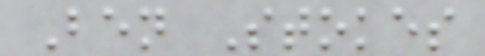Ben Stokes
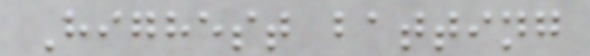Highest batting
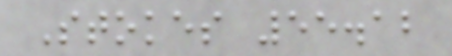Stokes 55.12
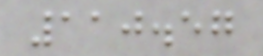110.57
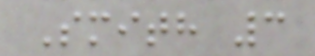Smith 3
